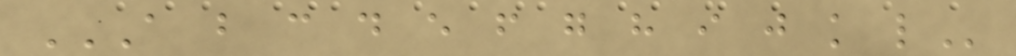A B C D E F G H I J K L
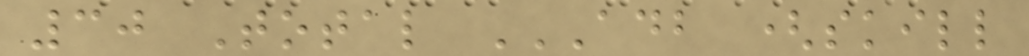30 Total ADB (SKILL
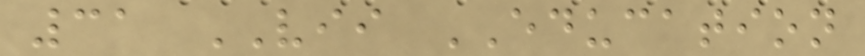31 VII EDUCATION
